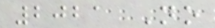2021 No
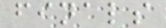finals
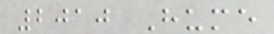2010 Hume
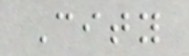City
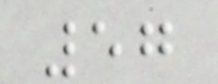57
